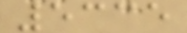5335
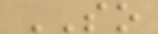SO
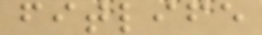fitlife
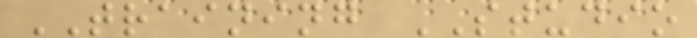TRAINING STUDIO
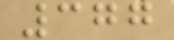377
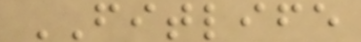FITLIFE
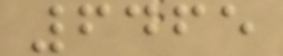6465
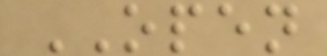OPEN
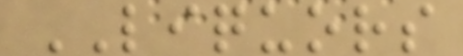LIQUORS
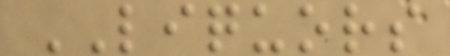LIQUORS
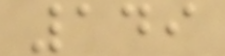149
